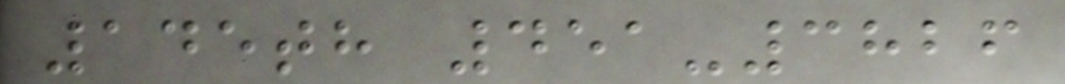145th 451-3826
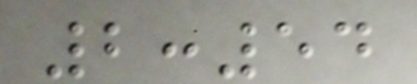2:54
